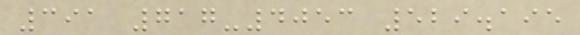391 717-4053 529.195
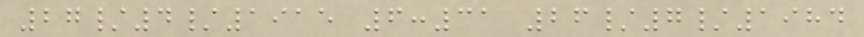27/4/1915 6:31 26/7/1984
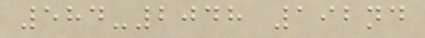584-2048 192nd
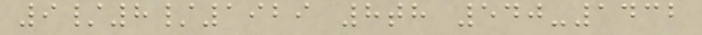9/8/1929 8th 540-1432
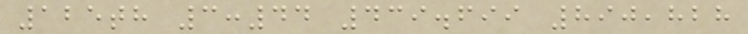125th 3:44 439.699 890,828
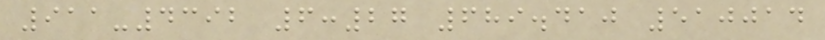911-4392 6:27 689.410 510014
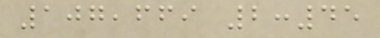107,669 2:45
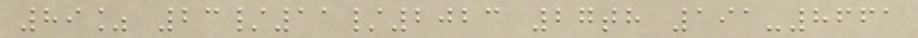89% 23/11/2023 27th 191-8661
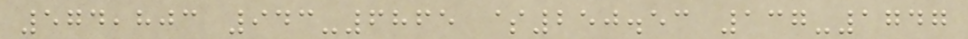574,803 943-6865 $250.53 137-1747
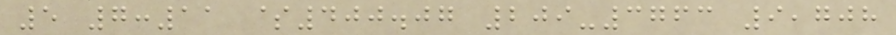5 7:11 $400.07 209-3763 9,708
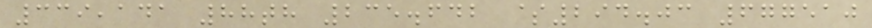339,141 88th 235.642 $294.03 677510
